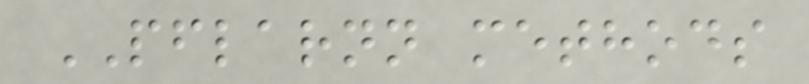PFLARNN methods
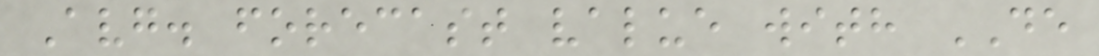Avg. forecast value with DE
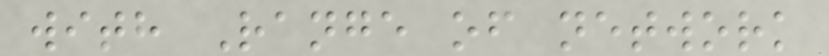with Range of network
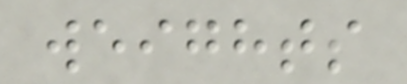weights
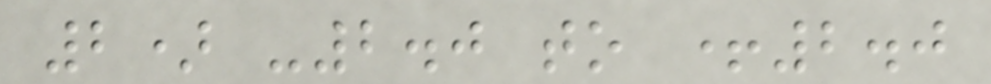2) -2.0 to +2.0
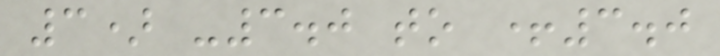3) -3.0 to +3.0
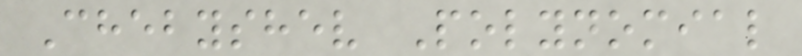Chebyshev Polynomial
